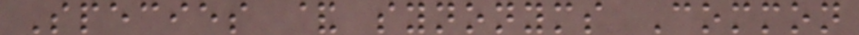Species & synonyms Common
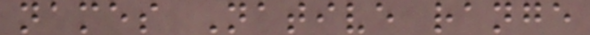names Native range
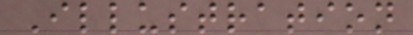Illustration
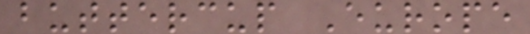buttercup Europe
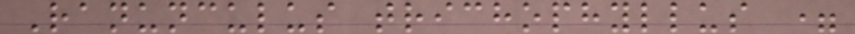Ranunculus trichophyllus =
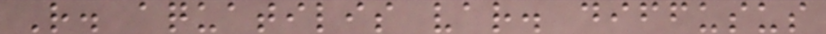R. aquatilis var. diffusus
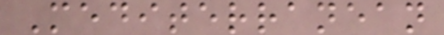Mediterranean
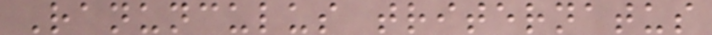Ranunculus triternatus
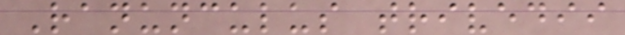Ranunculus trivedii
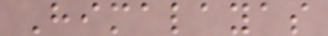Himalayas
